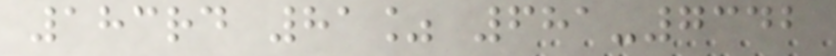183rd 81% 681-7342
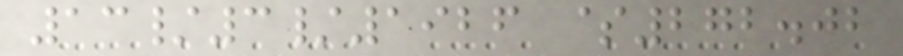13/3/1926 $272.02
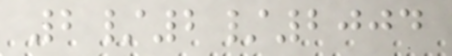2/2/2004
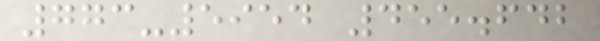773-5954 455.642
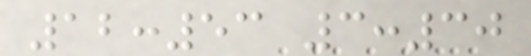12:53 3:30
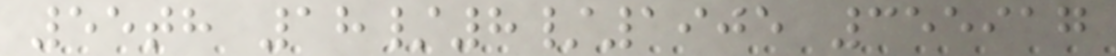55th 18/8/1905 355917
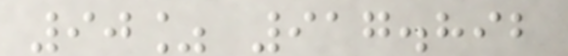90% 917.892
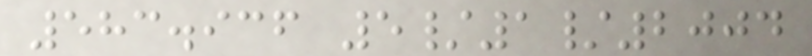583.936 5/1/2004
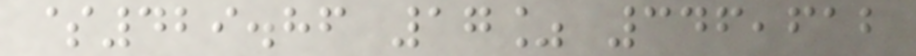$429.86 17% 346,612
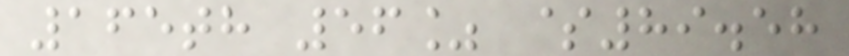165th 56% $89.58
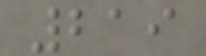219
